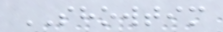SHOWTIM
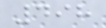498
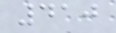410
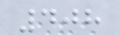408
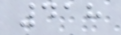418
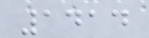1414
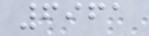6961
